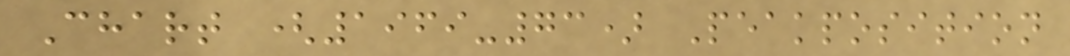Chart (1969-73) Peakposition
